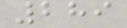289
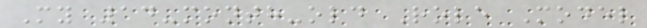My 14-month-old Role Model
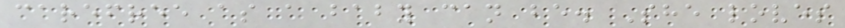carefree as a baby can be. She loves
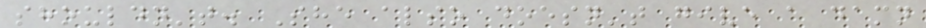shouldn't. She also doesn't give a damn
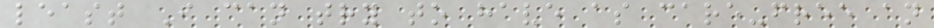least I can try to have as care-free an
